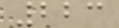223
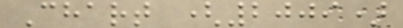Chart (2009)
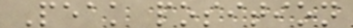Peak position
